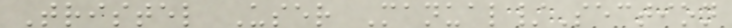Tristel User Manual/Section
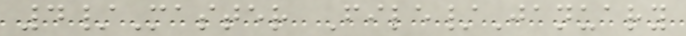4/Master File/January
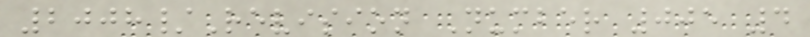2008/Revision Number 005 4
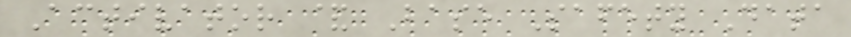Activator & Base Safety Data
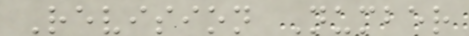Revision Number
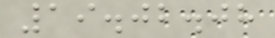19.02.08
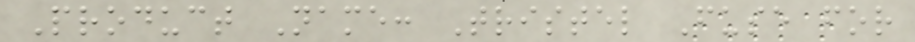Product Name: Tristel Fuse for
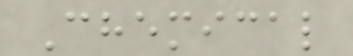Chemical
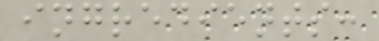ingredients:
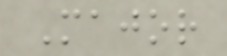Major
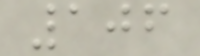106
